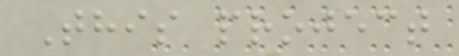This project
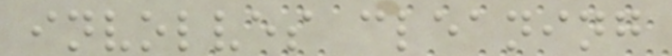involves cleaning
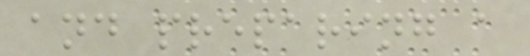and preparing a
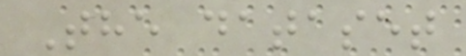The dataset
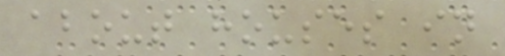about houses in
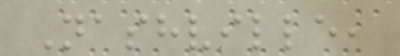Nashville,
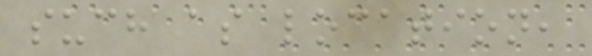such as location,
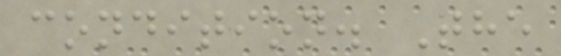condition. The
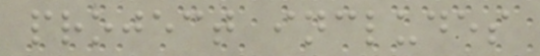project includes
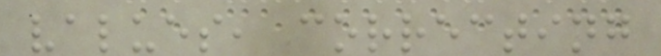values, correcting
